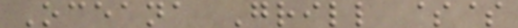Oceana Grill $$
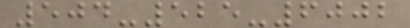504-525-6002
